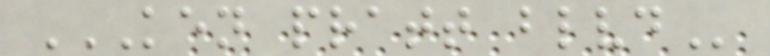KEN PRATT BLVD
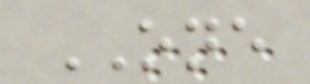ONE
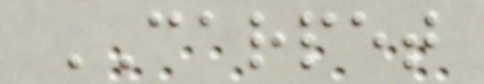CARPET
